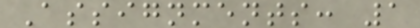Assignments: 1
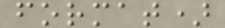format)
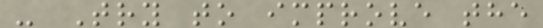- Try to improve the
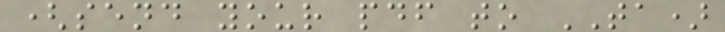(send your pdf to TA)
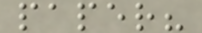paper?
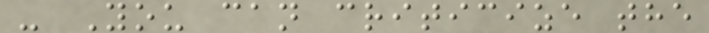- You can criticize the
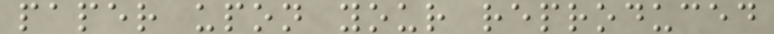paper upon your reproduced
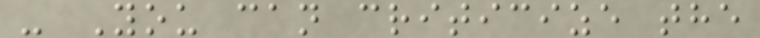- You can criticize the
